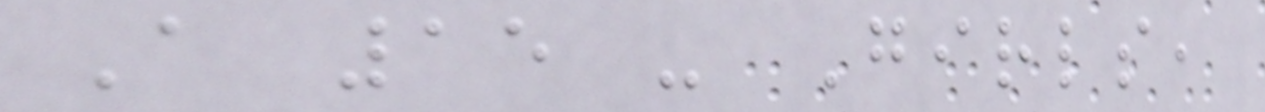A 15 - Girls,
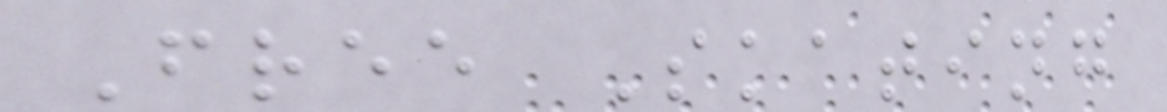Free Skating
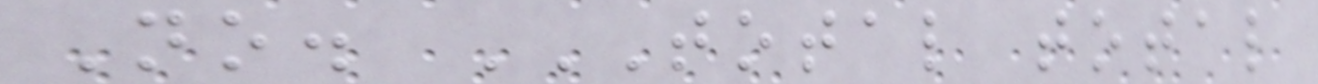No. TOTAL TOTAL
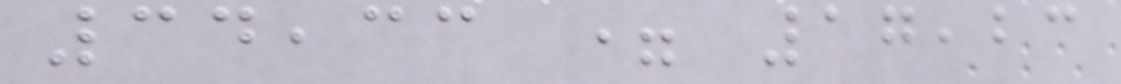34,33 = 17,23
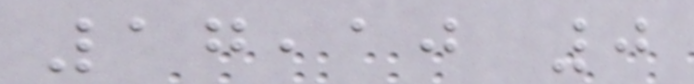17,10 0
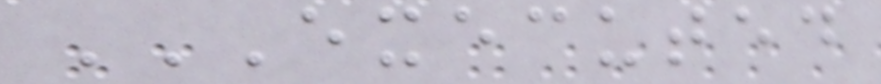EXECUTED
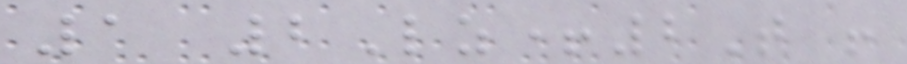1 2Lz+2T !
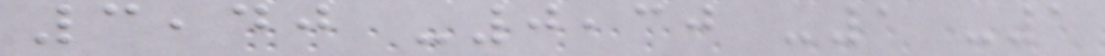3,40 -0,30 -1 -1
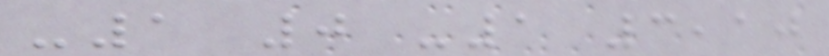-1 0 -1 3,10
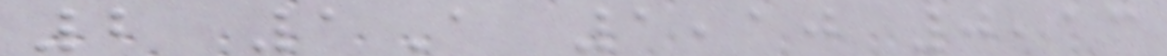2 1A 1,10 0,13
